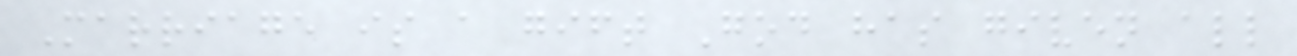Marriage is a gift God has given all
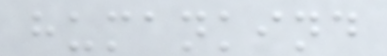humankind
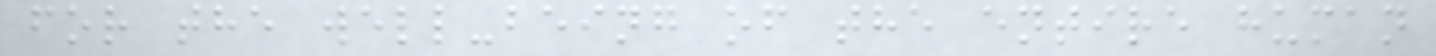for the well-being of the entire human
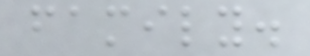family.
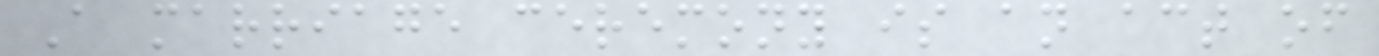A marriage ceremony is an act of
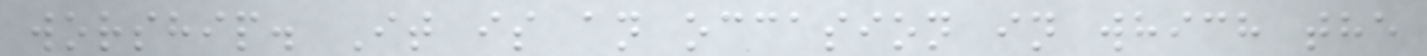worship. It is an occasion in which the
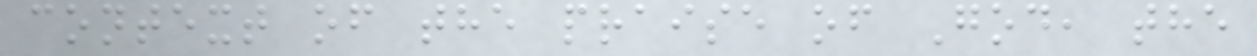context of the praise of God, the
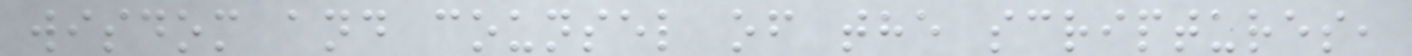wisdom and counsel of the scriptures,
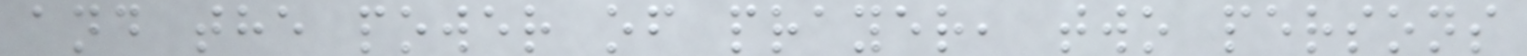and the power of prayer, two persons
